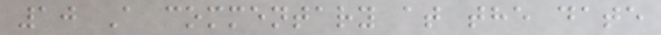10 A commentary at the date
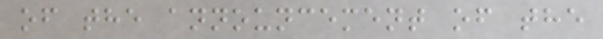of the announcement of the
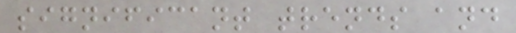significant trends and
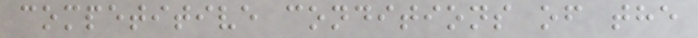competitive conditions of the
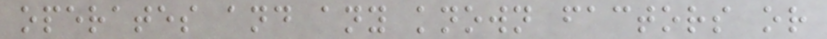operates and any known factors or
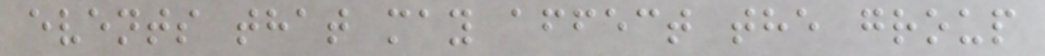events that may affect the group
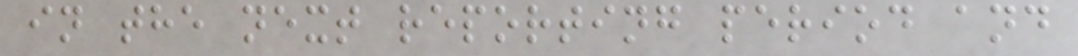in the next reporting period and
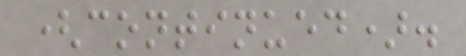(continued).
